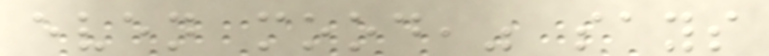even mood," says
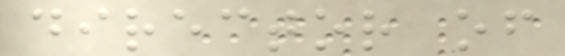director of
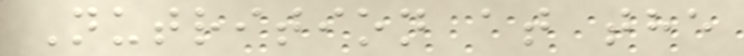Nutrition at the
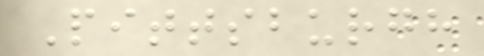Pittsburgh
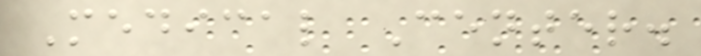Medical Center.
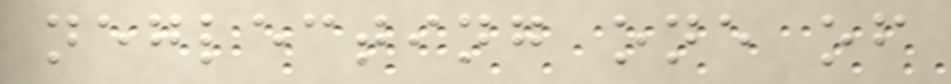neglecting one of
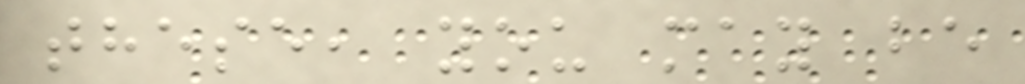these, you may be
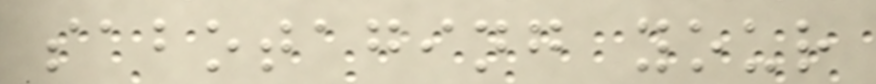sabotaging your
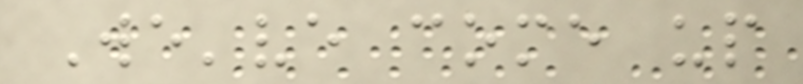We've come up
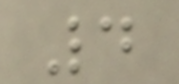4
